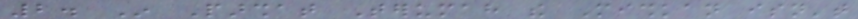2. In Parshat Terumah the Mishkan isn't
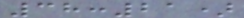38:21)
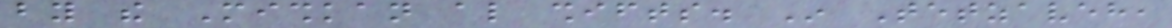by the Mishkan also shifts. In Tetzaveh,
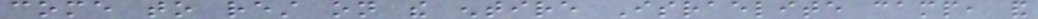come to rest on the entire Israelite camp, and
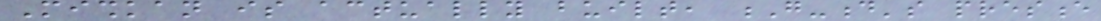Mishkan is actually built, G-d's presence
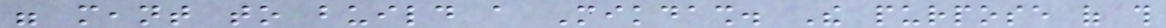were meant to build a Mikdash. The purpose of this
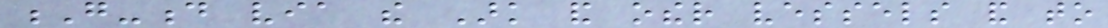G-d via the Ark and other vessels and to
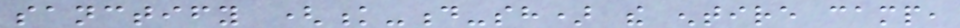sanctify (k-d-sh) the entire camp,
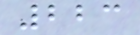223
